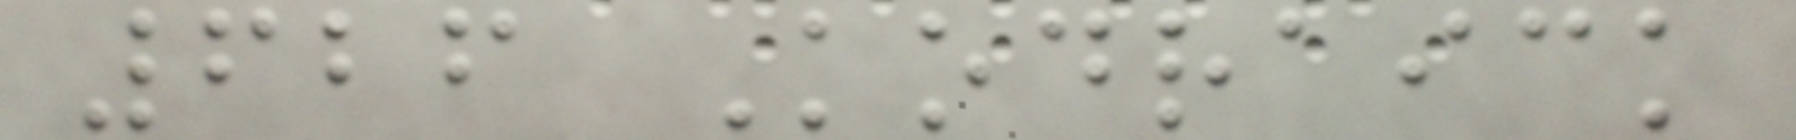626 Kodraick
